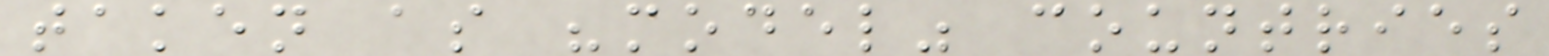taken as "model" countries
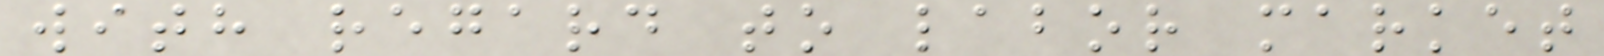with regard to labor market
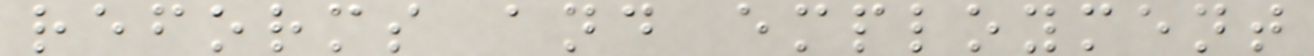reforms and employment
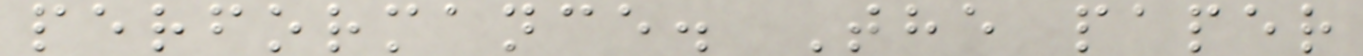performance. The paper
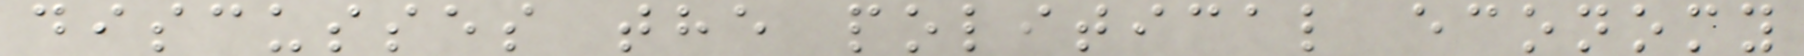discusses the political economy
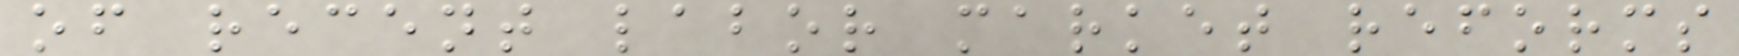of recent labor market reforms
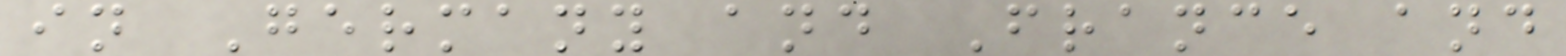in Germany and France and
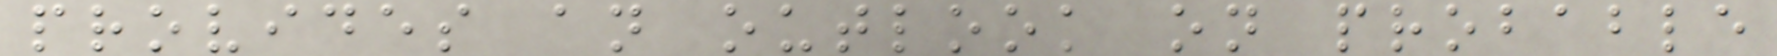provides an outlook on probable
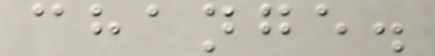change.
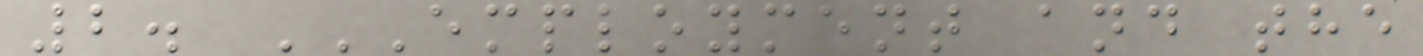2. EMPLOYMENT AND THE
